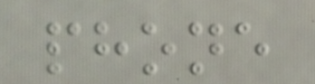phone
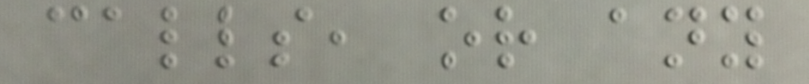calls, or any
